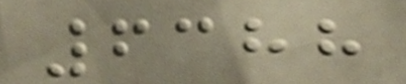6388
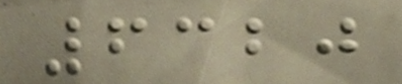6320
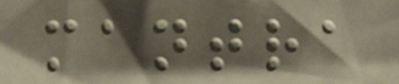mantra
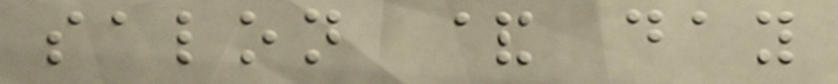salon & day
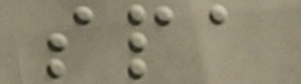spa
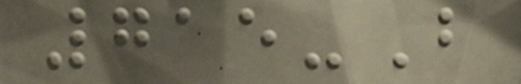715-B
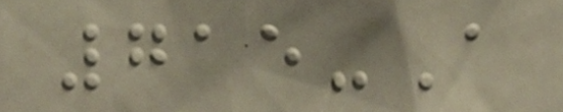715-A
